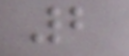2
